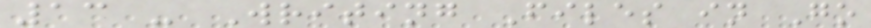13 - Writing Files in Go
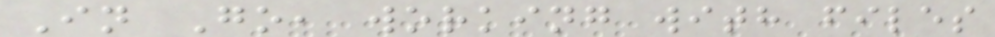In Go, working with files
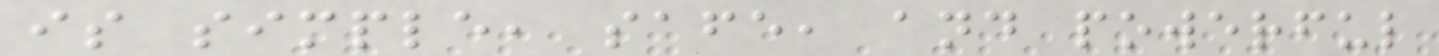is simple, safe, and powerful
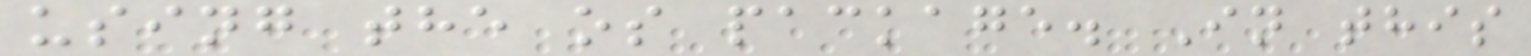using the os package. In this
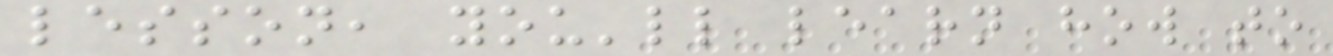lesson, you'll learn how to
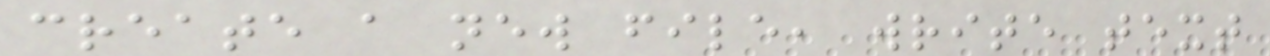create a new file, write text
